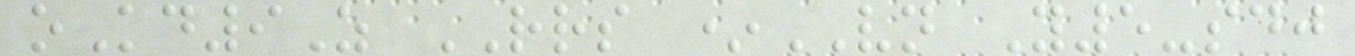oKd9Z RRS *VN Y5-sdj
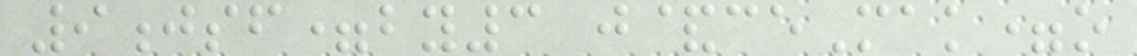9jsf=by3 j&ceMak=o
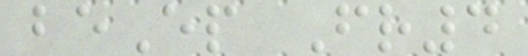beEp Fr4
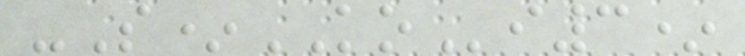-S*KOi3*
